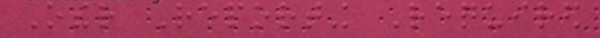Other Reporting Required
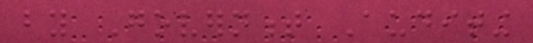by Government Auditing
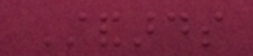Standards
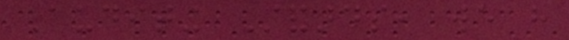Auditing Standards, we have
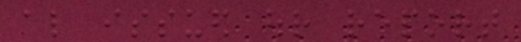also issued our report
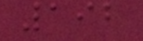192
